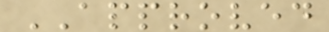APPROVED
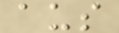aus
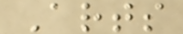Arts
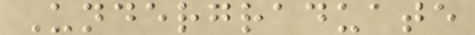Undergraduate
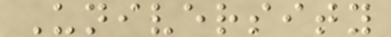University
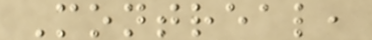Montreal,
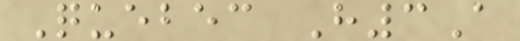Quebec H3A
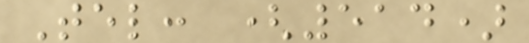Tel: (514)
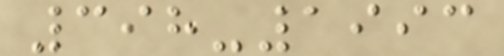398-1993
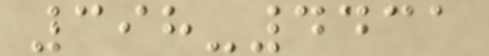398-4431
